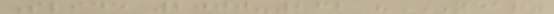Slide 2000-262 "NEAR"
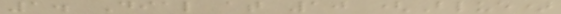1. Dial at 10 (Blue)
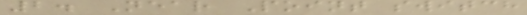2. Near Point switch
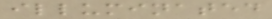illuminated
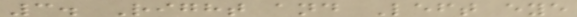3. Right and Left eye
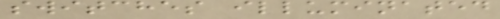switches illuminated
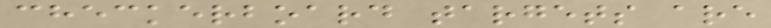checkerboard targets are
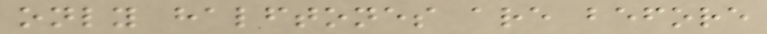only halftones are before
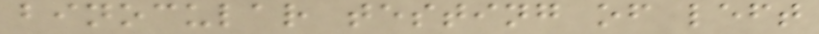binocular testing of left
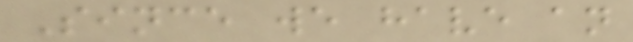Since we have an
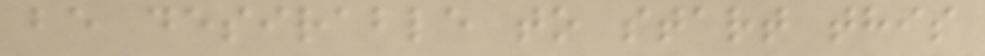be desirable to start this
